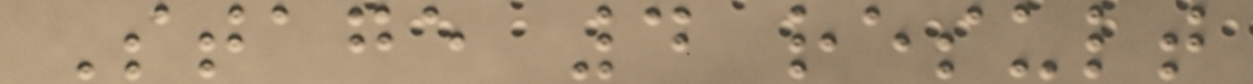Stage 4 result
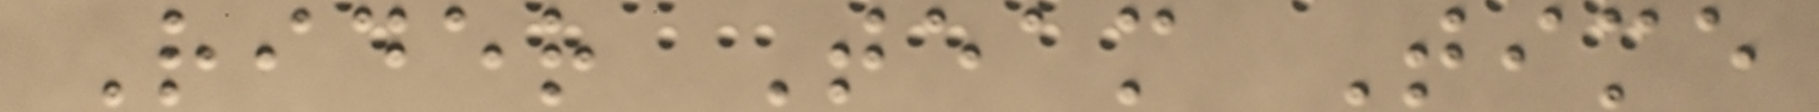Rider Team Time
